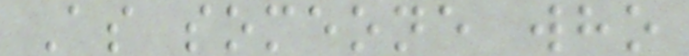As someone who
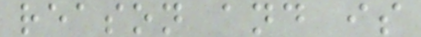reason and is
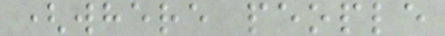(where people
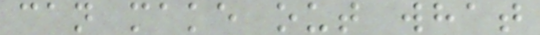can make out what
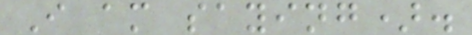I am saying).
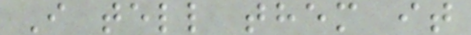I tell them it
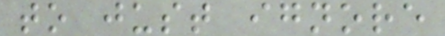to just ignore
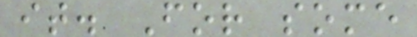it. For some
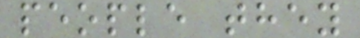people they
